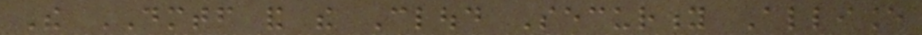The DMTF and the Cloud Security Alliance
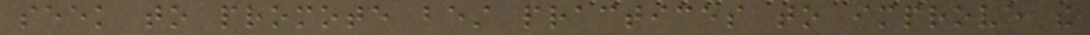seek to promote best practices to improve the
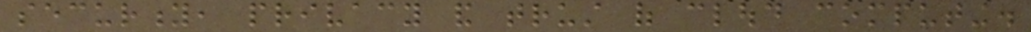security, privacy and trust of cloud computing.
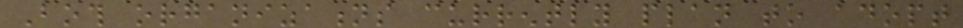Both organizations currently plan to adopt
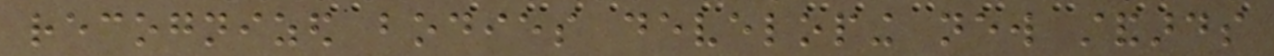recognized bodies developing new standards
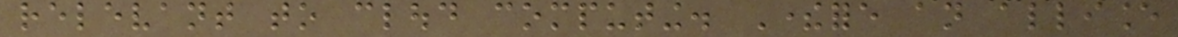relevant to cloud computing. Therefore an alliance
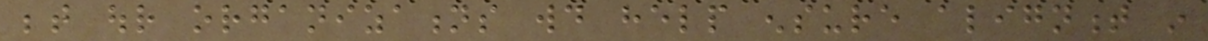between our organizations would help ensure alignment in
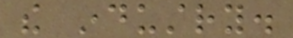the industry.
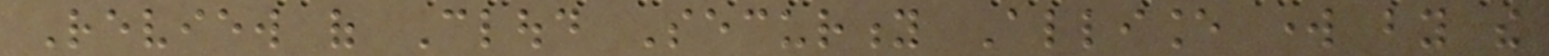Review of Cloud Security Alliance work by the
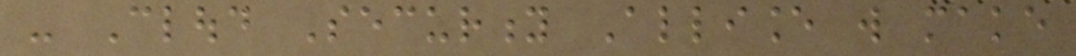- Cloud Security Alliance will make
